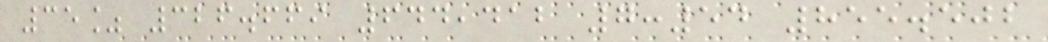35% 326.669 644,412 7:54 855.502
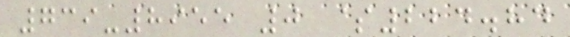739-8955 0 $224.84
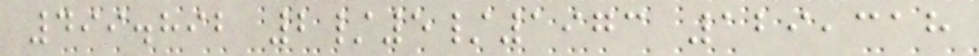499.892 2/5/1973 129,318
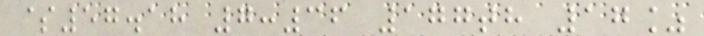$57.18 7:36 177th 17%
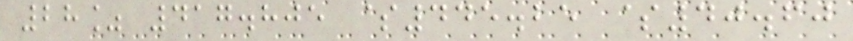28% 417.805 $445.25 $40.60
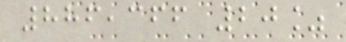886,366 20%
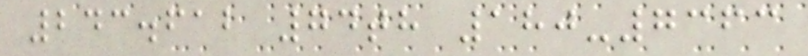243.612 74th 180-7363
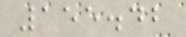155.42
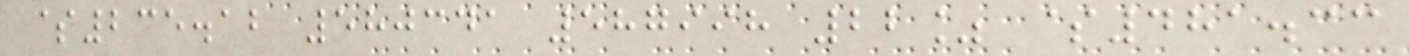$235.12 580341 587998 22% $481.33
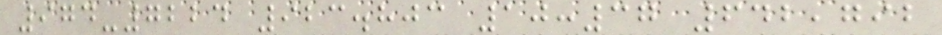974-7224 923.803 10:37 642,792
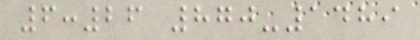6:26 870-1489
